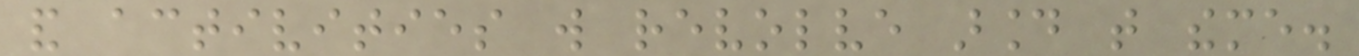and activities will revolve around that theme.
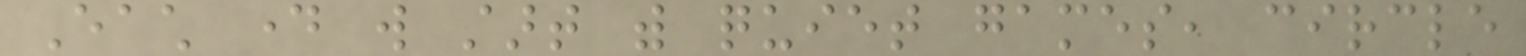Each day will start with quiet games, circle
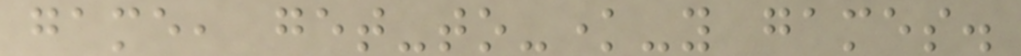game, get-to-know-you games.
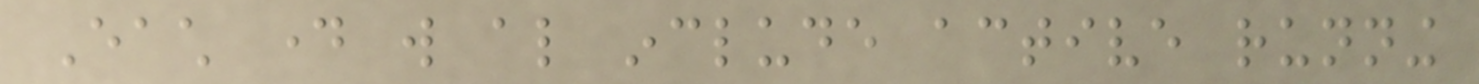Each day will also include active running
